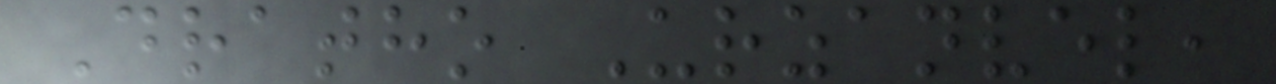Dratho Urzanvel,
